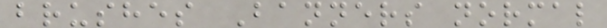brushes Banners normal
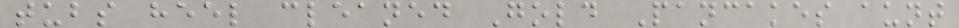tubs heel cleaned Gold Pancakes aunt
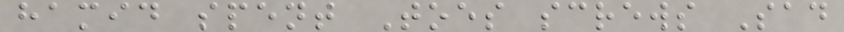hamid spent Toes screws Sad
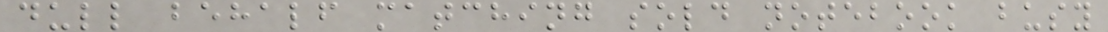dull behalf matching sold notebook busy
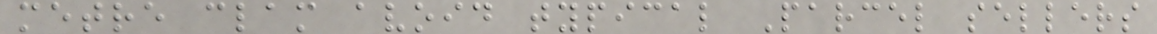metre clam avoid typical Parcel sellers
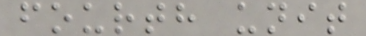fourth unit
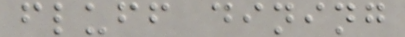fluff dining
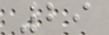29
